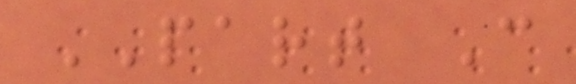PART C
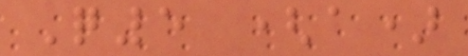Q5 (a)
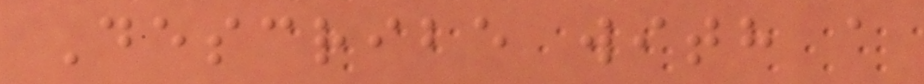Describe with a
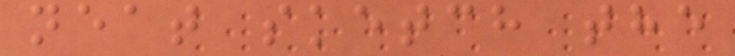neat sketch the
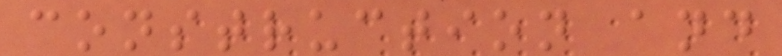construction and
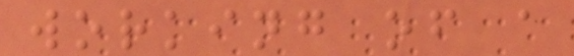working of a
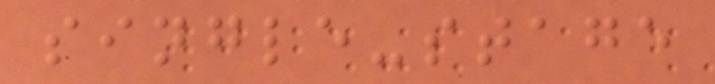single-stage
